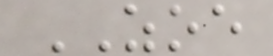ZOE
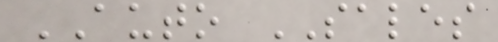AUTO SALES
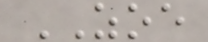ZOE
